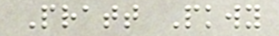Pratt Pkwy
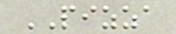PIZZA
